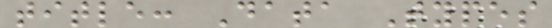title: Data Types
